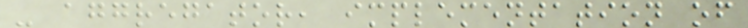- aggregator, implementation of
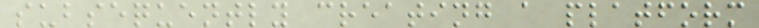subsequently creating a platform
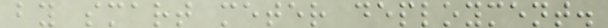by smart meter deployment.
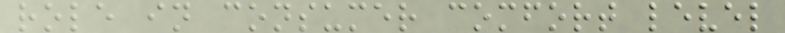role in consumer comfort level
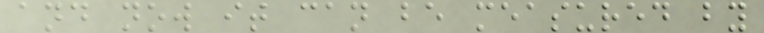and now it can be measured by
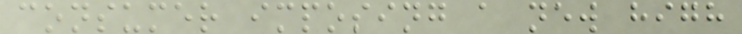consumer imposing a new high
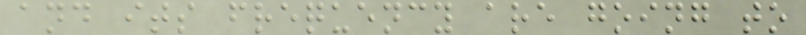and its frequency are going to
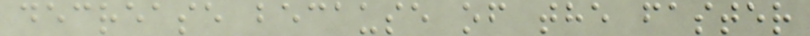decrease because of the faster
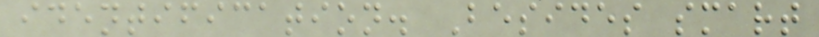identification. Besides smart
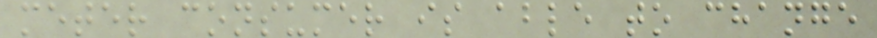meter consumer is able to change
